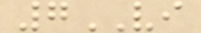7VI
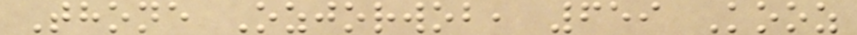Thone Ozjorwob, 659 Kooz
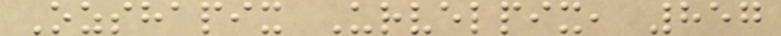Ozshapix Urvelpix, 857
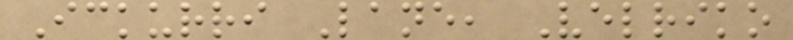Ickurri Lane, Velriko
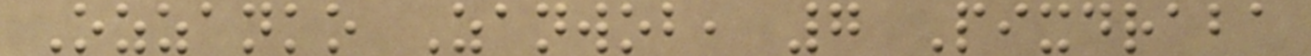Ozzanko Zanwob, 7 Pixdraba
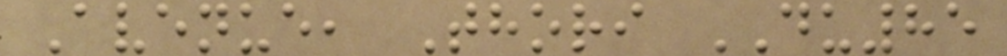Avenue, Thori DU85
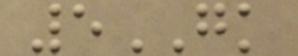5GK
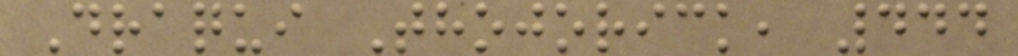Draqui Thojorick, 444
